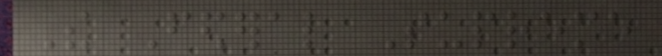The Federal Supreme
